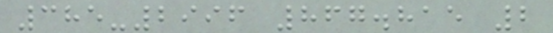385-2996 867.815 2
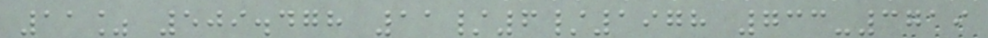11% 509.478 11/6/1978 733-3719
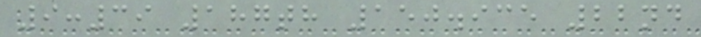9:39 187th 150.935 22nd
